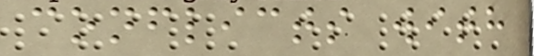conflicts with
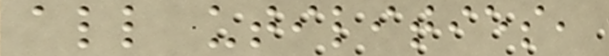all utilities,
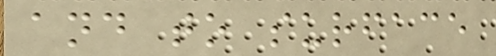and to surface
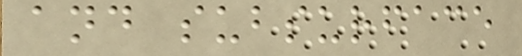and subsurface
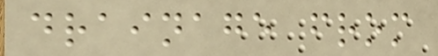drainage from
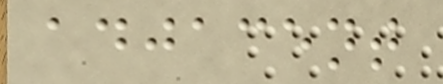adjacent
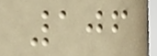106
